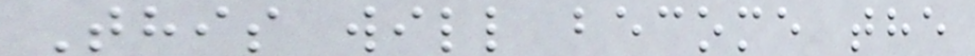This will become the
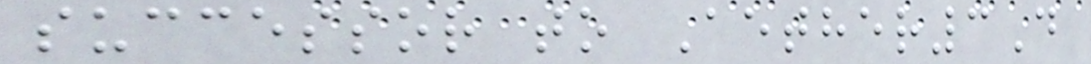successor to Aether3D
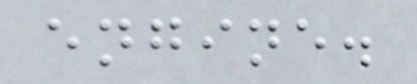engine.
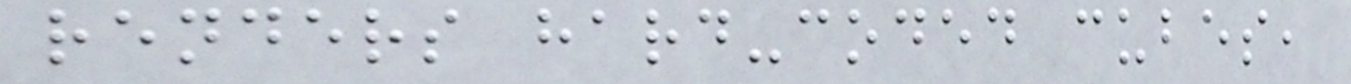renders hard-coded cubes,
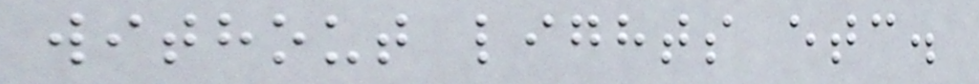without lights etc.
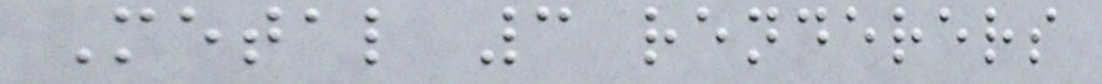Metal 3 renderers
